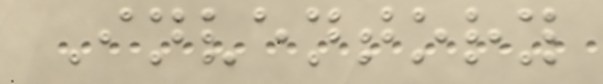Inventory
